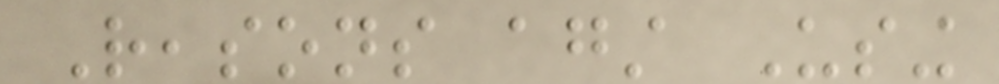Reasons against Using
